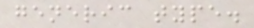generic type.
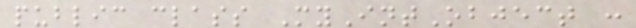public class MyIntObject :
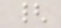{
